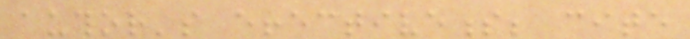author's effectiveness; cite
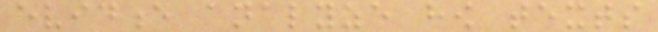evidence analyze how texts
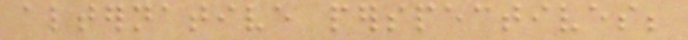alternative perspectives;
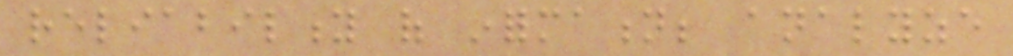reliability of information; analyze
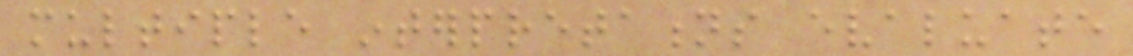multiple interpretations evaluate
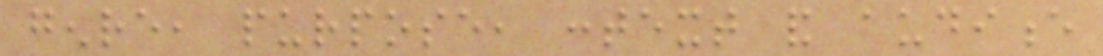genre, purpose, context and audience
